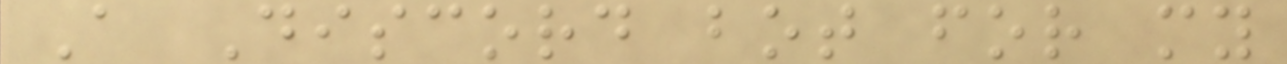A Discord bot for my
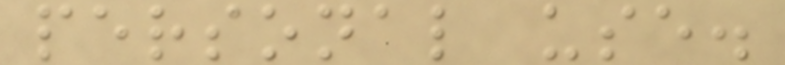personal use.
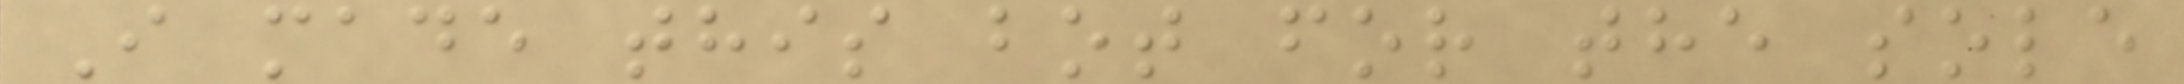I made this bot for the sole
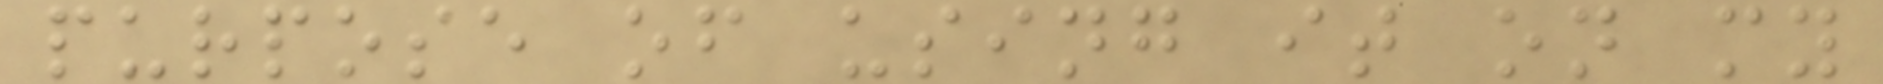purpose of using it on my
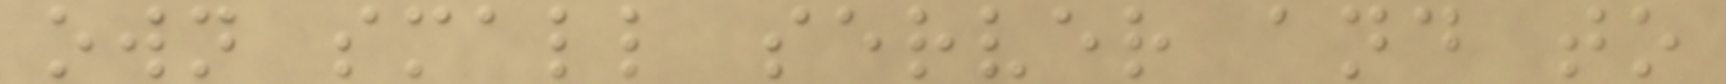own small server and to
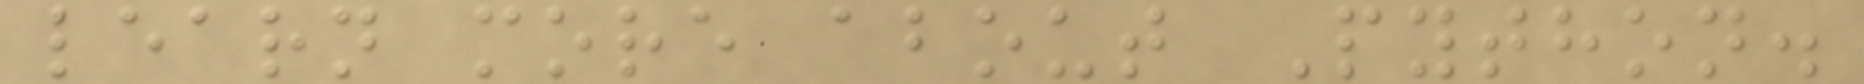learn more about Python.
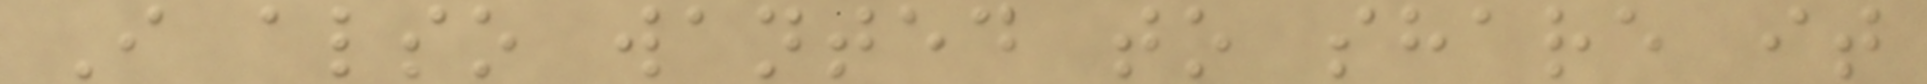I also wanted to share it
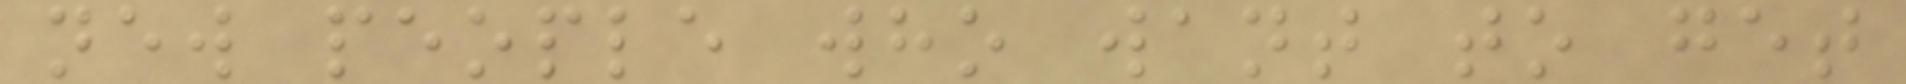new people who want to get
